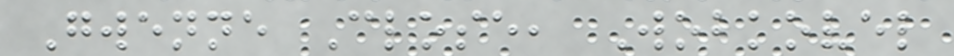Gwenne Close, Wobkovel
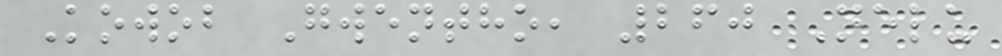Kowob Gwentho, 260 Nelu
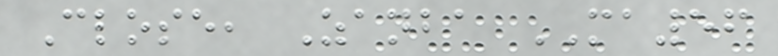Close, Zanba MA56
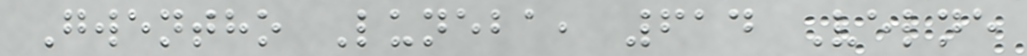Gwentho Luneba, 614 Velne
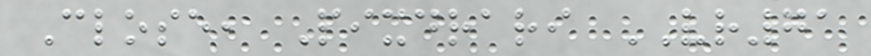Close, Pixdrari VR71
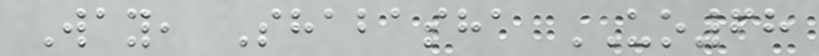Way, Shabasha UO68
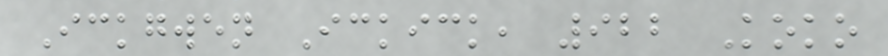Ickgwen Ickick, 922 Koko
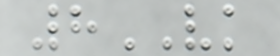8VK
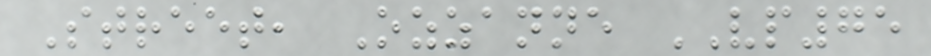Street, Ozzanne VP75
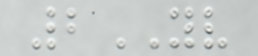2YV
